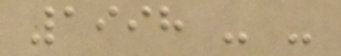1998 - -
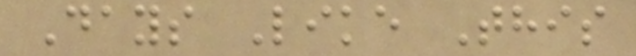Days Like This
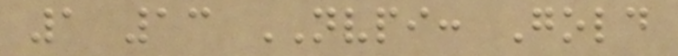1 13 NVPI: Gold
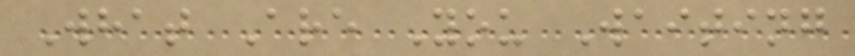What Are You Waiting
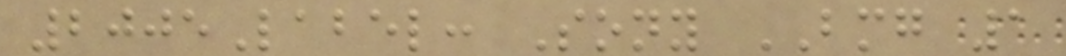2005Label: Sony BMG 1
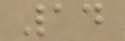14
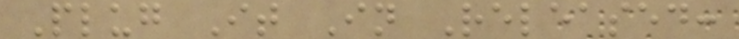Plug It In Released:
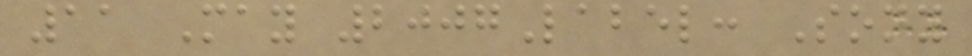11 May 2007Label: Sony
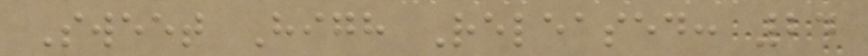Sweet High Released: 24
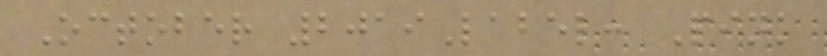October 2019Label: Pink
